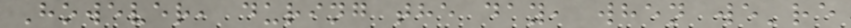However, during the day, when we're
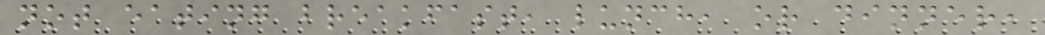not eating breakfast, lunch, or dinner,
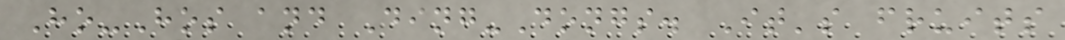Ho-Hos and Ding-Dongs. It's fruits
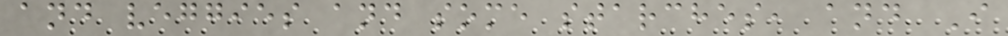and veggies and some starches, and I
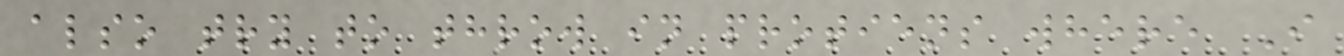also try to throw in protiens where I
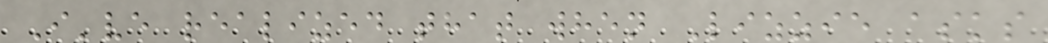I've realized that when Lizzie asks
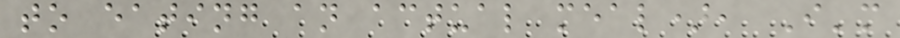to eating an actual meal), I'm
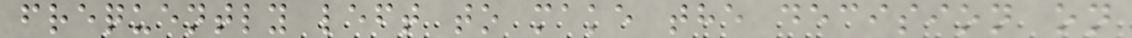frequently left to make the decision on
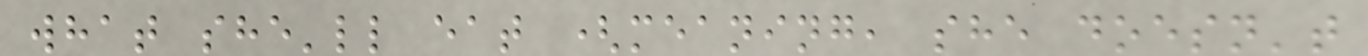what she'll eat (meaning, she doesn't
